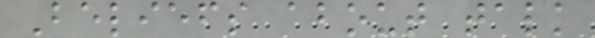Beliefs about talk
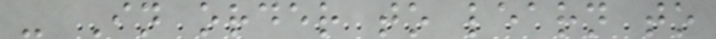- In order to learn to
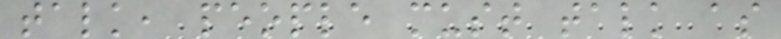talk, people must talk as
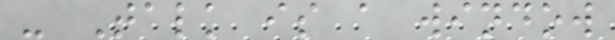- Talk is a window
